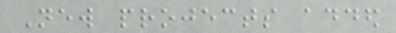New projects added
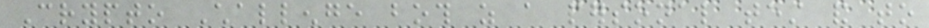Crypto Challenge both as a personal test and to
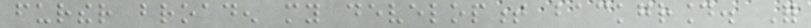further broaden my development background. For
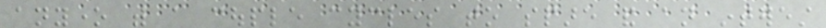anyone with a couple cycles to spare and an interest
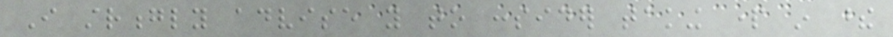I strongly advise you to consider taking part in these
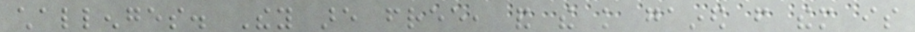challenges. They are free, and the knowledge gained from them is
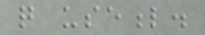quite useful.
